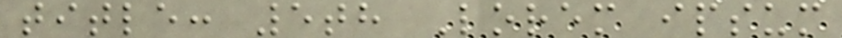title: 5th Lorem ipsum
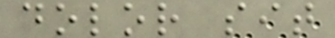dolor sit
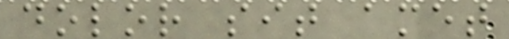dolor sit amet
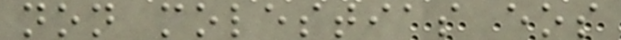non molestias eos
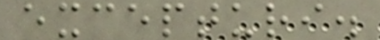excepturi.
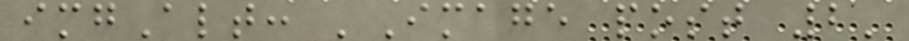imgAlt: 'Image post 2'
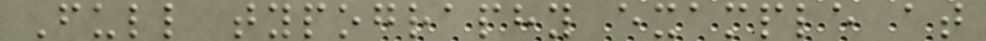Full typography example at
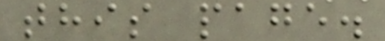this page.
